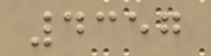4357
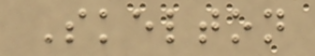Skelton
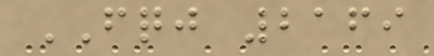FQJ 2169
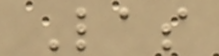Las
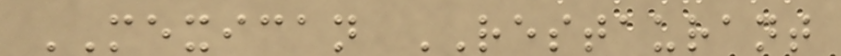MEXICAN RESTAURANT
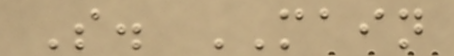S. MAIN
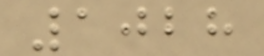1028
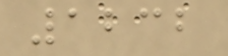1232
